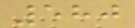580
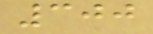300
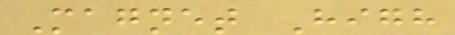Magnet High
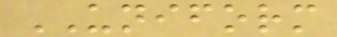UNIFORM
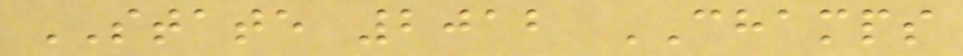STATE 2012 CHAMPS
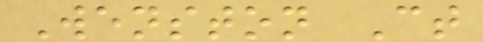Wenston Ct
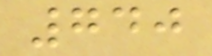740
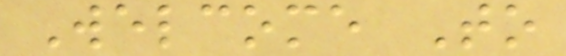Welcome To
